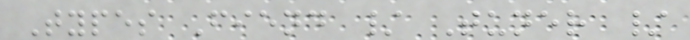Types Fiend / Tuner /
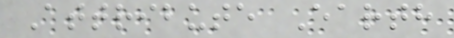Attribute Earth
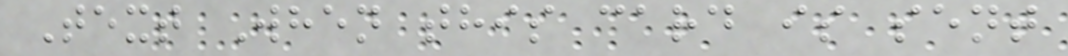Text When this card is sent
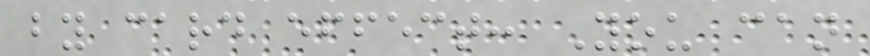by card effect: You can
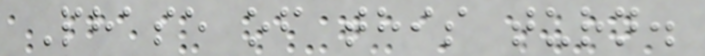Phase of this turn.
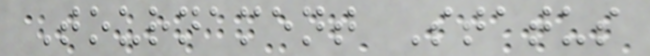Tournament Status
